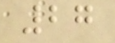27
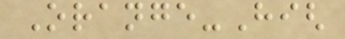Orange-High
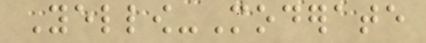Yellow-Moderate
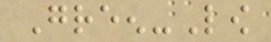Green-Low
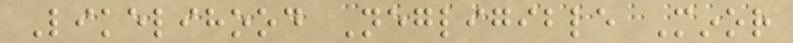Likelihood Negligible Minor
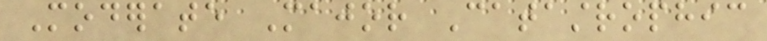Moderate Major Catastrophic
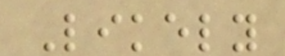Likely
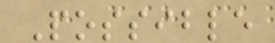Possible
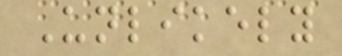Unlikely
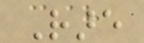Rare
